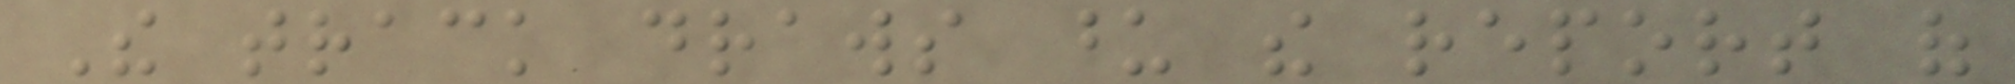The track draws upon the report of
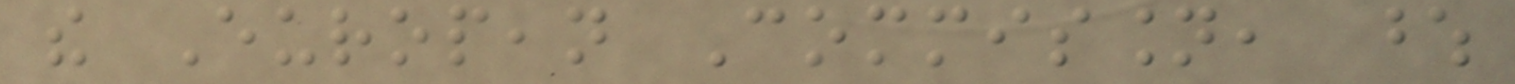the European Commission, whose
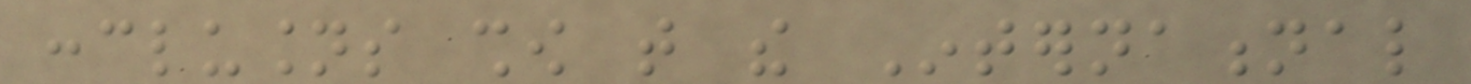conclusions show that the International
